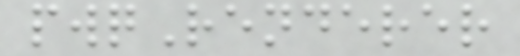pwqRenderer
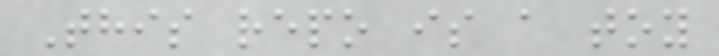This repo is a toy
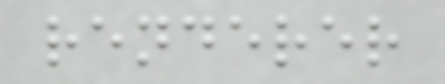renderer
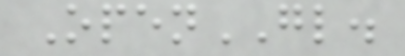OpenGL.
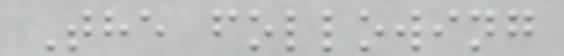The following
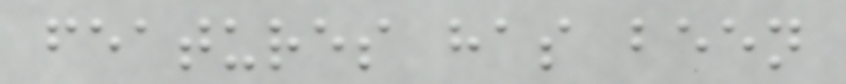features has been
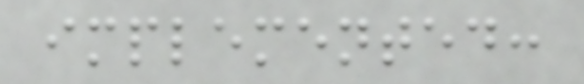implemented:
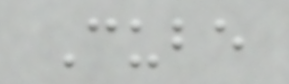Cube
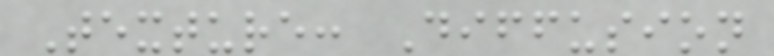Texture: Diffusion
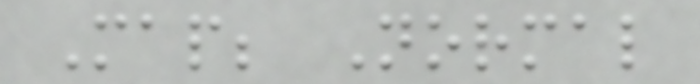Map; Normal
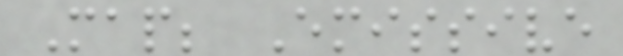Map; Emissive
